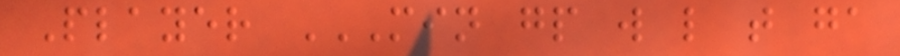Player MIN GP W L T GA
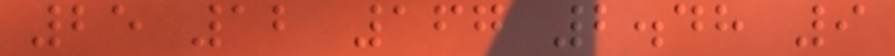25 12 167 2.48 9
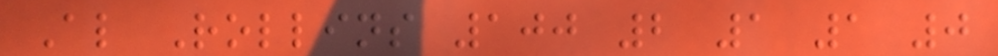Al Rollins 100 2 1 1 0
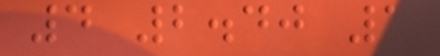4 2.40 1
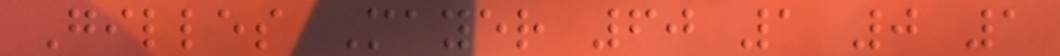Gilles Mayer 60 1 0 1
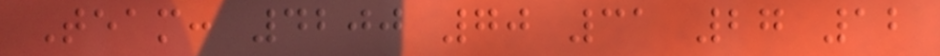Team: 4200 70 31 27 12
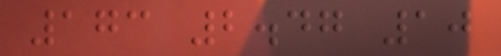173 2.47 10
